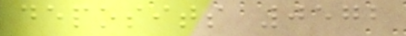deposits 0572
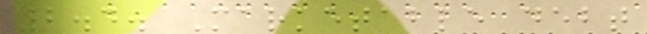2.4. Marketable debt
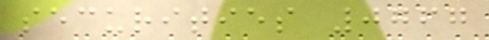securities 0767
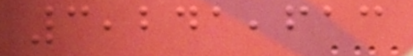3,241,613
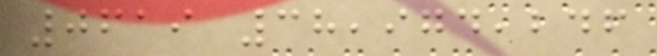0619 38,974,246
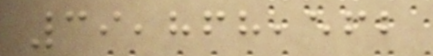39,868,562
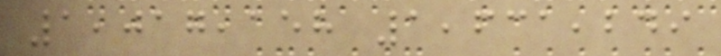1,017,158 1,631,249
